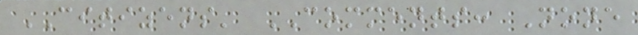CITIZENS' COMMENTS: None
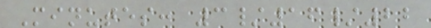Minutes: 3/16/22
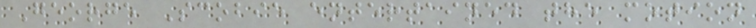George Scobie entertained the motion
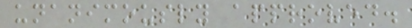unanimously approved.
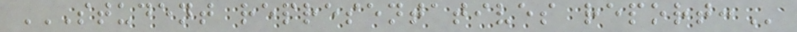STUDENT REPRESENTATIVES REPORT:
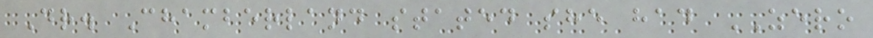Dr. Chamberland stated she had ZERO
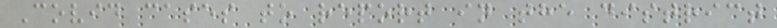Covid cases to report in the district
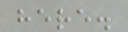here.
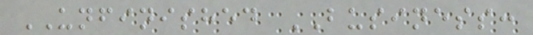UNFINISHED BUSINESS:
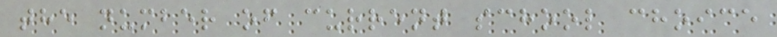the number of current school choice
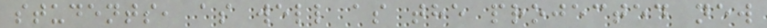students, as well as the projected new
